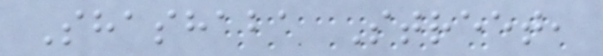Shashaba Street,
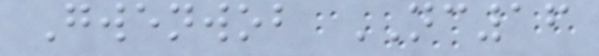Gwenwob NC16
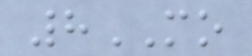8MO
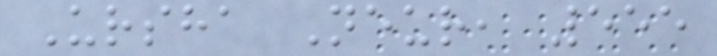Ursha Neur, 555
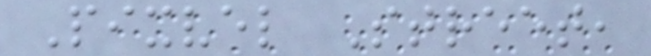Pixvel Street,
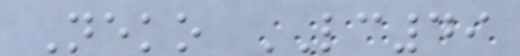Neko LC49
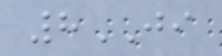8JI
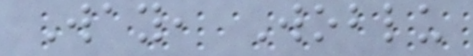Way, Woblu
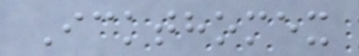Ickthomex
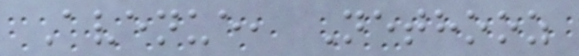Avenue, Nethooz
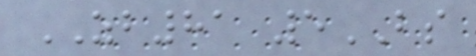ZB81 5BS
